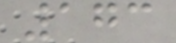173
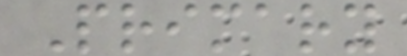Primary
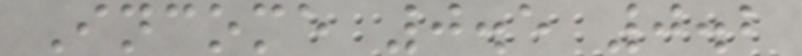Income 0.5 0.2
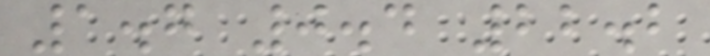1.7 0.4 22.2
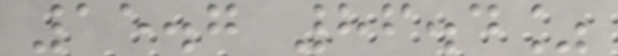15.7 86.4%
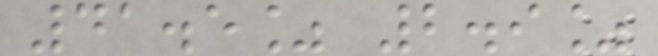41.5% 2.9%
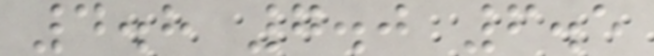4.8 7.0 6.5
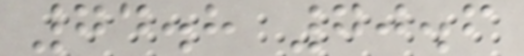74.8 70.6
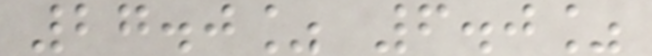27.0% 6.0%
